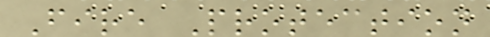Fire Protection
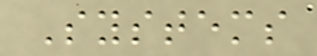Systems
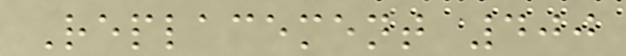Replacement 400
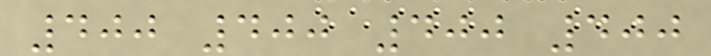400 400 400 400
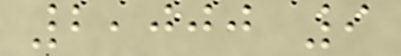2,000 9
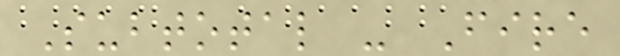Subtotal - Fire
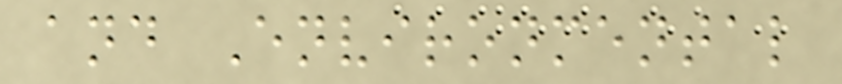and Environmental
